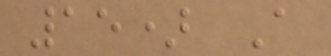15) A
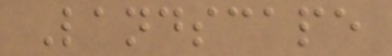Landscape
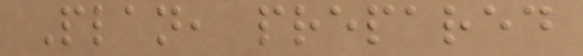Plan, prepared
